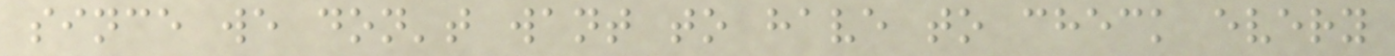since we don't want to have to check every
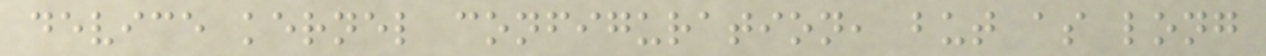device kernel configuration, but as long
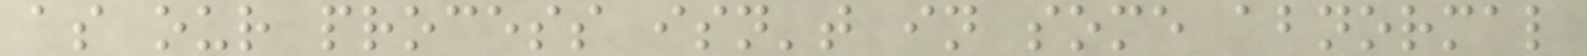as our process isn't in some abnormal
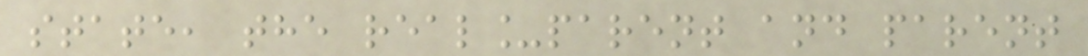state, the real_parent and parent
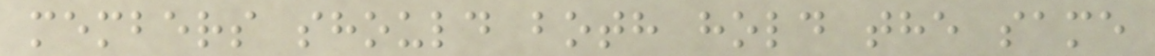members should both hold the same
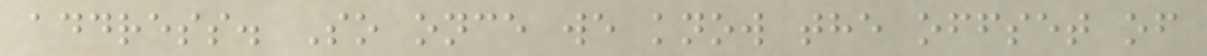address. So once we know the offset of
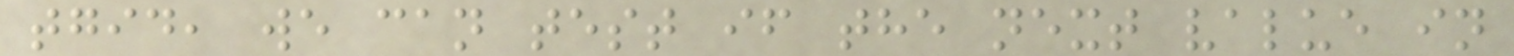tgid, we can test if the next value in
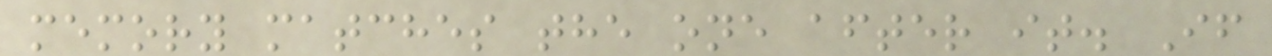memory matches the one after it. If
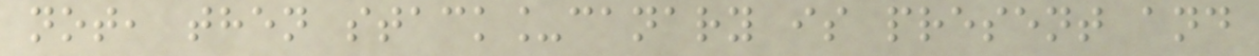not, then stack_canary is present and
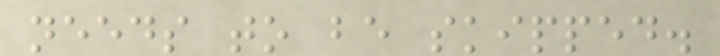needs to be skipped.
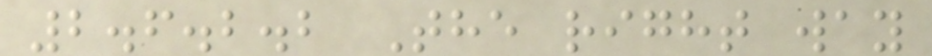2.6.2.2 The right way
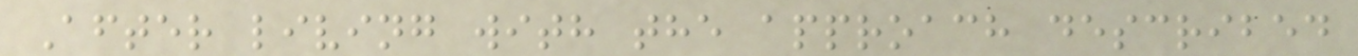After living with the approach described
